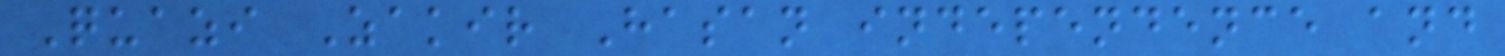Quazi Zakir Hasan independence and
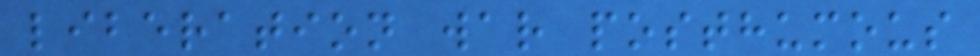liberation war posthumous
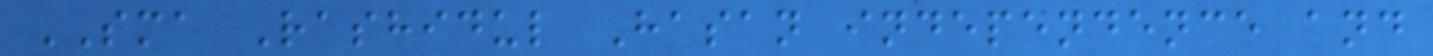SMA Rashidul Hasan independence and
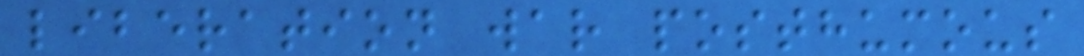liberation war posthumous
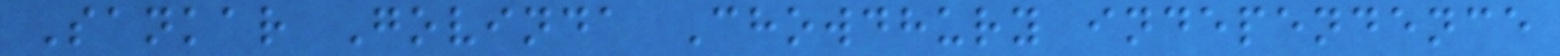Sankar Govinda Chowdhury independence
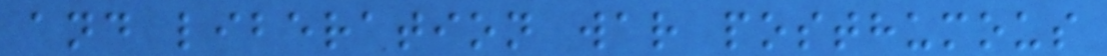and liberation war posthumous
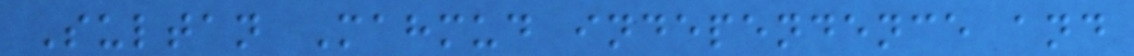Sultan Mahmud independence and
